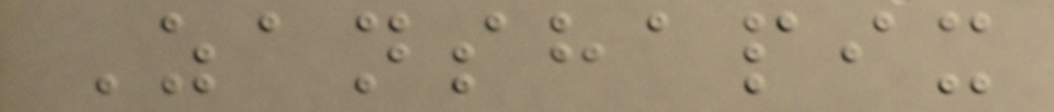Zanshapix
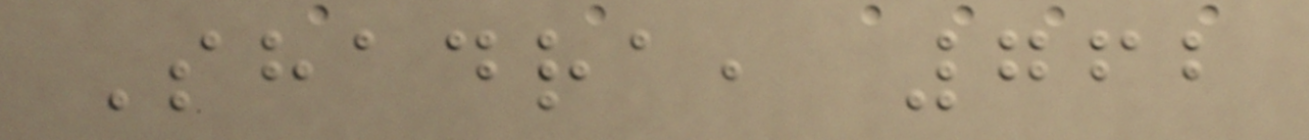Shadra, 762
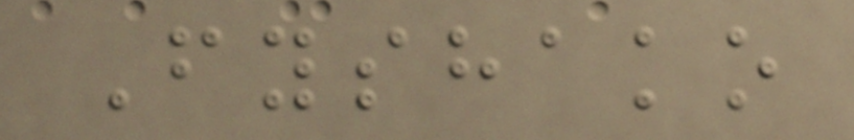Fyshako
